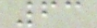63
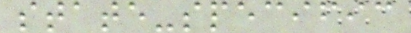state-specific
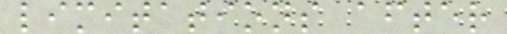limitations after
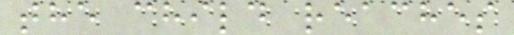the child reaches
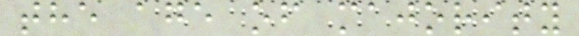the age of majority
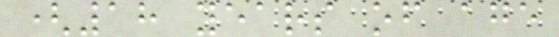(18 years of age
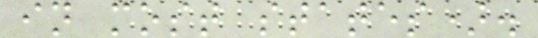in most states).
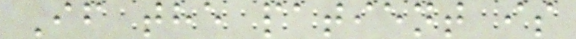If the patient is
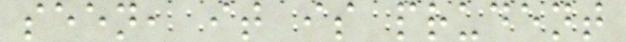seen, it is prudent
